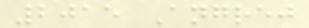2015 Angrej
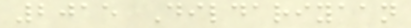2015 Dildariyaan
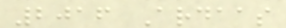2016 Ardaas
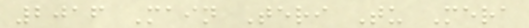2016 Main Teri Tu Mera
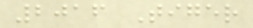2016 Tiger
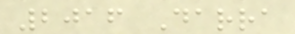2016 Darra
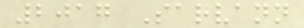2017 Sarvann
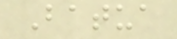Batua
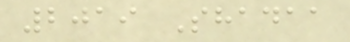2019 Shadaa
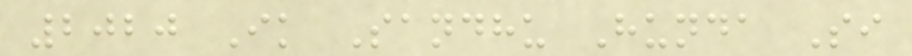2020 Ik Sandhu Hunda Si
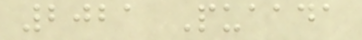2021 Puaada
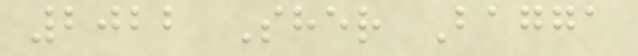2022 Sher Bagga
